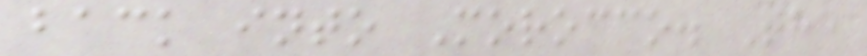back into Morocco. The
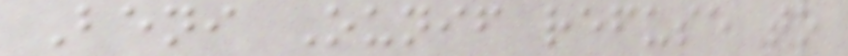Beni Ounif refuse to
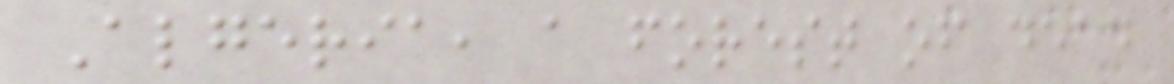Algeria, a forest of dead
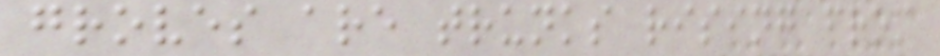groves are trunks rising from
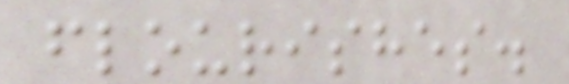flourishes.
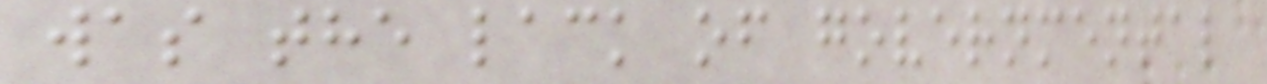was the lack of governmental
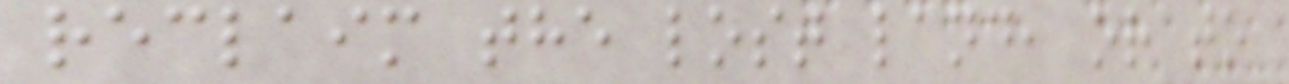reclaim the lost land, or to
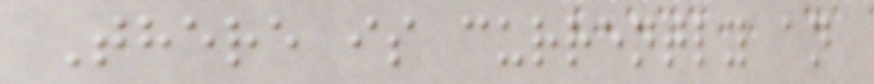There is currently an
